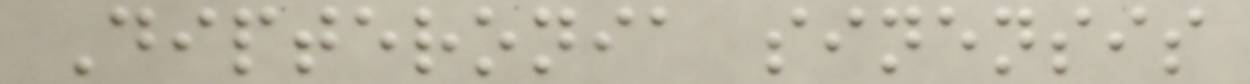Dipteronia sinensis
